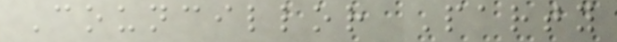Councillor Party
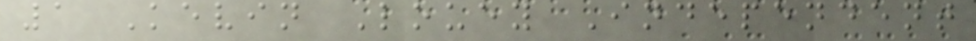1 Kevin Louey Independent
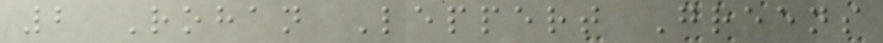2 Rohan Leppert Greens
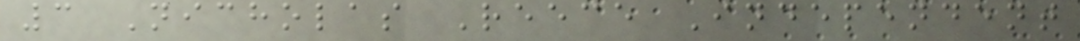3 Nicholas Reece Independent
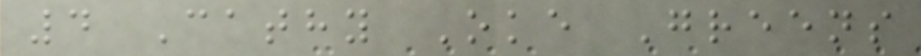4 Cathy Oke Greens
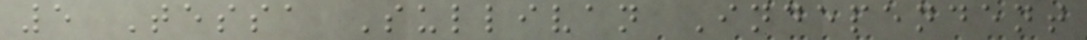5 Tessa Sullivan Independent
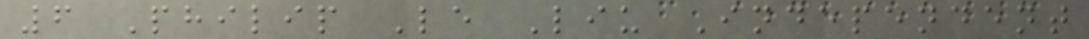6 Philip Le Liu Independent
